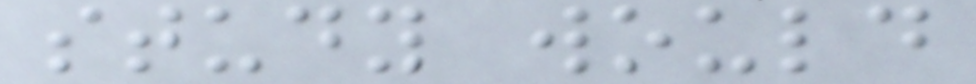study would
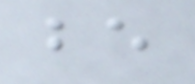be
